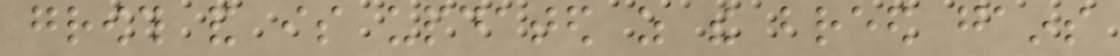growth and is updated as the breed gains
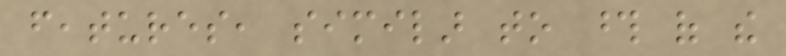features, similar to those of the
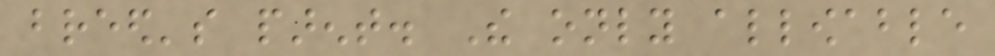breed's parent. The only allowable
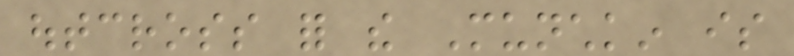outcross for the Munchkin is
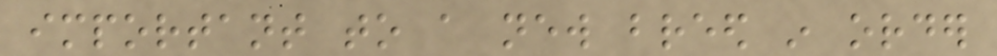important to a new breed in order
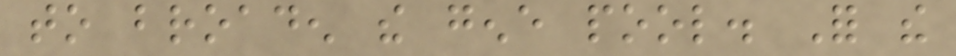to broaden the gene pool. For the
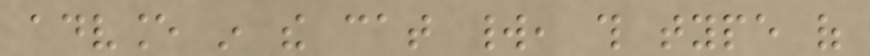advance in the cat world, this type of
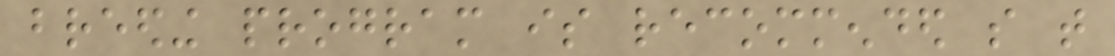breeding program is recommended so that
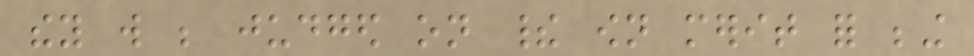they will be judged on their own merit for being
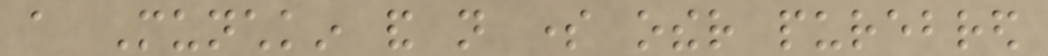a Munchkin and not some other purebred
